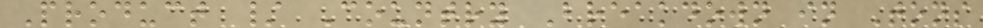Product / Country Breakdown in Tons
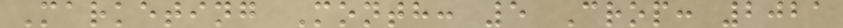Marketing Month: 5 Crop: 2021
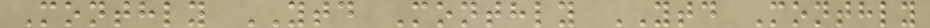Monthly YTD Monthly YTD Monthly
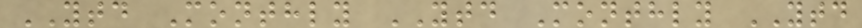YTD Monthly YTD Monthly YTD
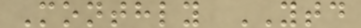Monthly YTD
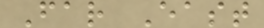Far East
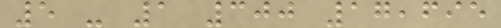5 - 1 300 17,695
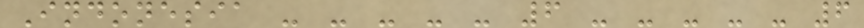Indonesia - - - - - 6 - - - - - 6
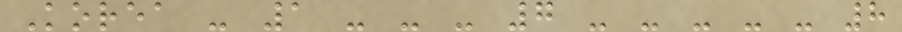Korea - 1 - - - 7 - - - - - 8
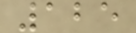125
